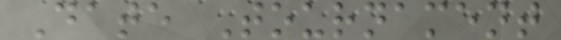Date Tournament
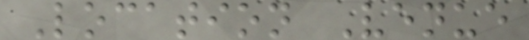Location Venue
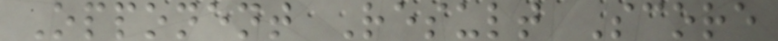Opponent Result Score
